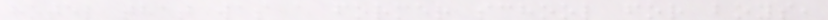hotel that was a former school for boys,
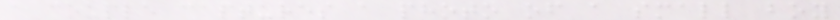a couple captures a photo of a small boy
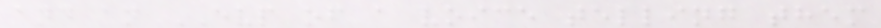and an EVP of a voice telling them
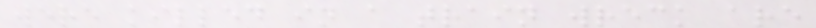were killed in a train wreck are
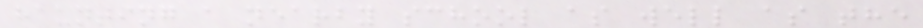haunting a nearby school as well as the
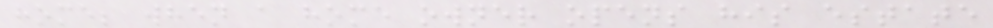home; when a home owner opens his estate
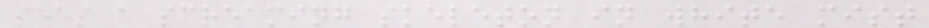sees a screaming skeleton in white mist
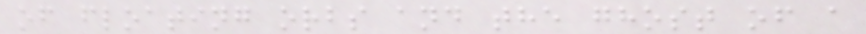of floating orbs and the ghost of a
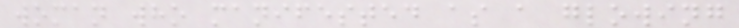woman who manifested as a glowing
